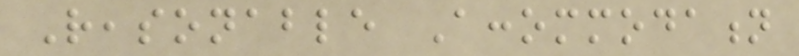Reasonable Accommodation
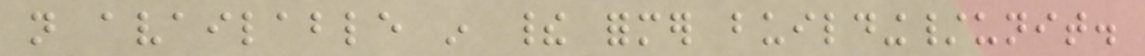not available in their former building/unit.
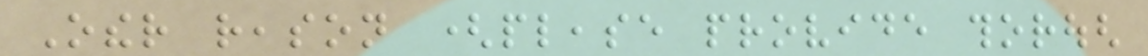Other reason (please provide thorough
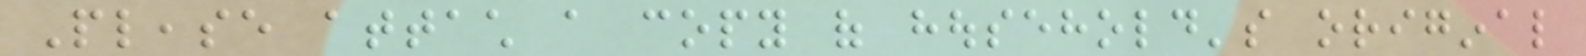Please attach a copy of household's original
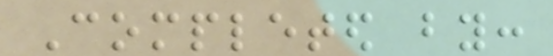Completed by:
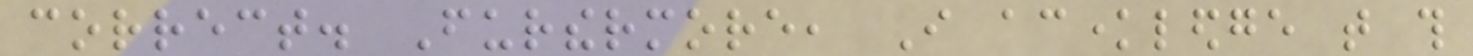correct. Furthermore, I acknowledge that this
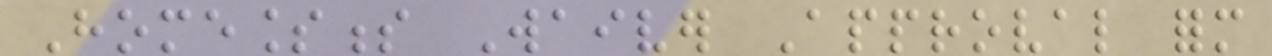Homelessness Waiver Approval form
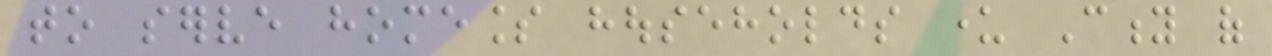to serve homeless households under City of
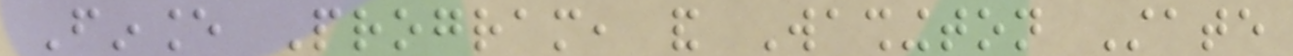Finance Program, and Washington State
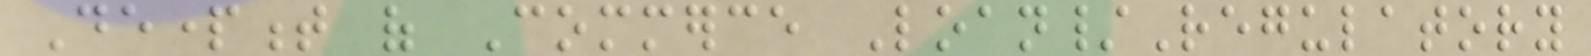Department of Commerce Loan/Regulatory
